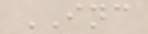INC
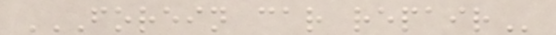FOREIN CAR REPAIR
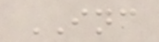INC
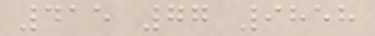415 77 9858
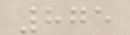875
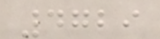4729
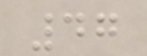47
